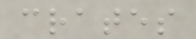crates
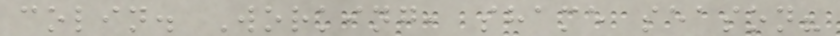colin. Working, shame season?
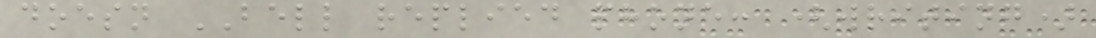doesn BELL replied phone: (writing)
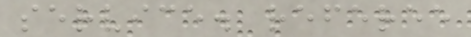service. referee
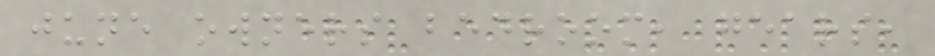june owners bedroom, gears,
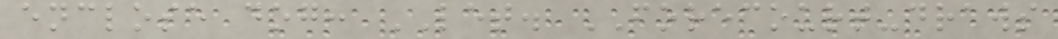enclose dog: LET. FORECOURT-draws
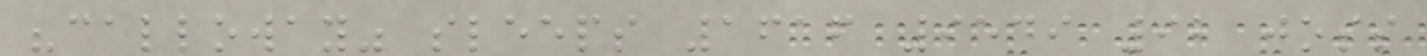"calloway" sleeps 1616 9549 92 joss
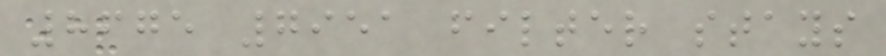8675 7951 filter stays
